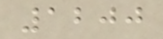1200
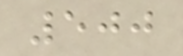500
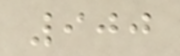900
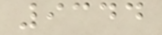9344
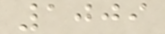1009
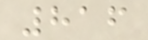816
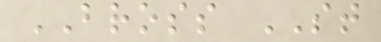BROSS ST
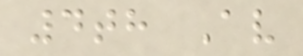4th Av
